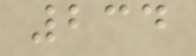234
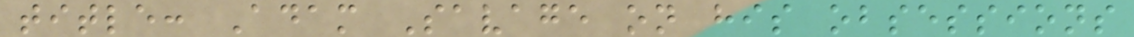title: Adam Savage on his obsessions
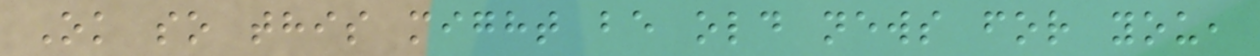Ok so this might be old news for you,
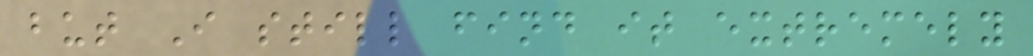but I still find it extremely
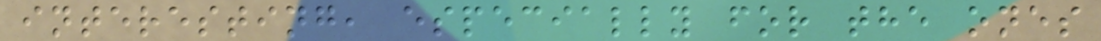interesting, especially for the ones
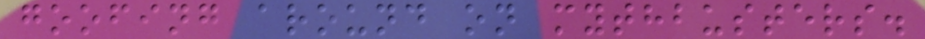goofing around on mythbusters.
